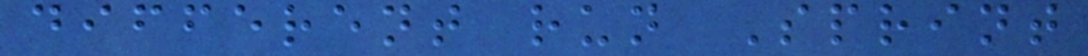different run Sprint
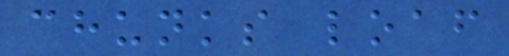chunks loaf
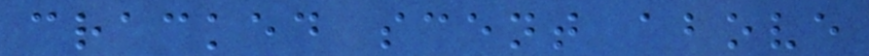cracked scent above
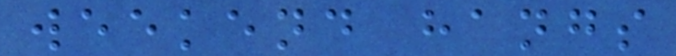weekend hangs
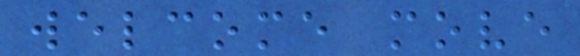welcome move
